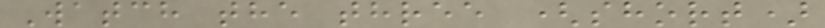Watch the three (short)
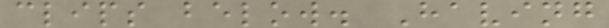clips below. Having
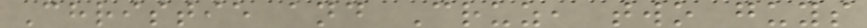Christie and Cruz, two guys
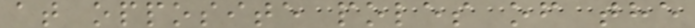at opposite poles of the
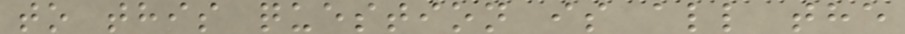to this question is all the
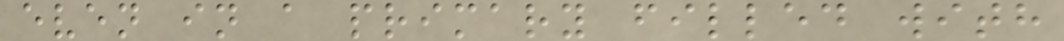even in a primary filled with
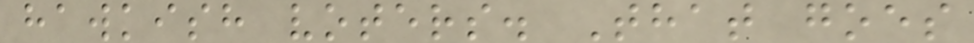hawkish voters. That goes
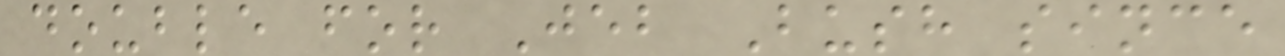double for Jeb Bush since
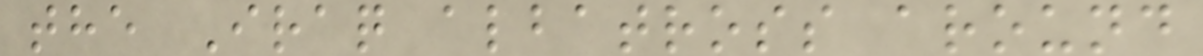the Iraq albatross around
